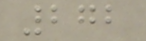272
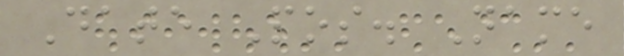Date Pos. Name
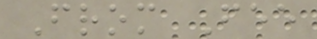From Fee
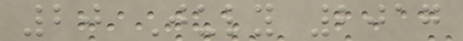20 July 2017
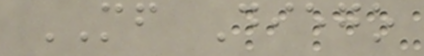MF Diego
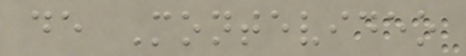de Montevideo
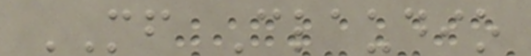MF Claudio
